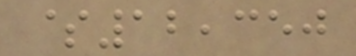$12,350
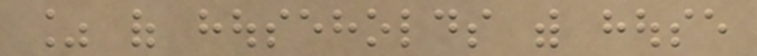% of households with house
